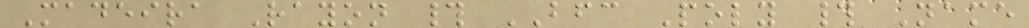Madeira Rayon # BFC Poly # Name
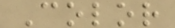Color
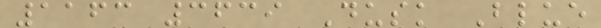1163 3639 Dusk Blue
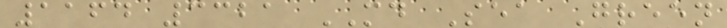1164 3321 MD Sea Green
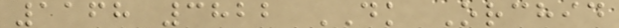1168 3822 DK Orchid
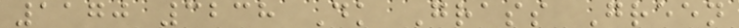1170 3238 Dk Grass Green
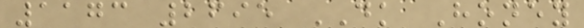1173 2695 DK Honey
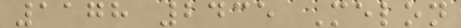1178 2435 Melon
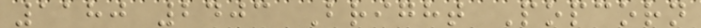1180 2403 Bright Popcorn
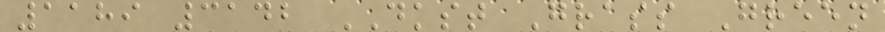1189 3142 DKST Grass Green
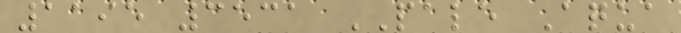1195 3531 PALE Aqua
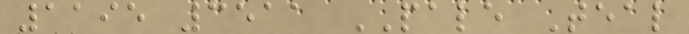1195 3511 PALE Teal
